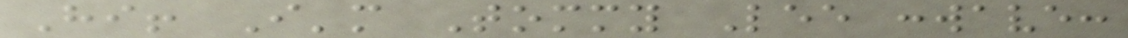Hi! I'm Tommy Lee :wave:
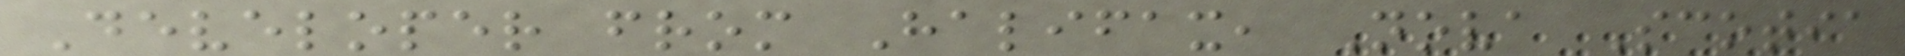Developer from Halifax, Nova Scotia
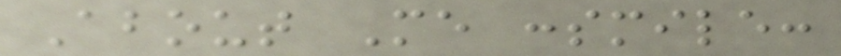About Me :smile:
